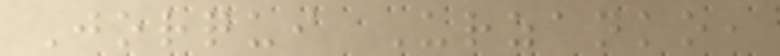Jorqui Urzanko,
